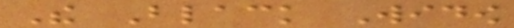The Black Widow
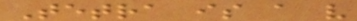Tetra is a very
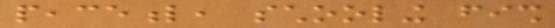peaceful, schooling fish
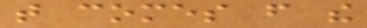that comes from the
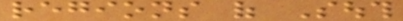regions of South
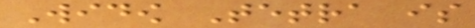Widow Tetra is
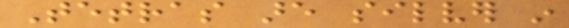Tetras are silver in
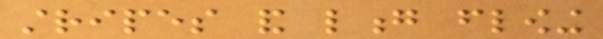stripes and long flowing
